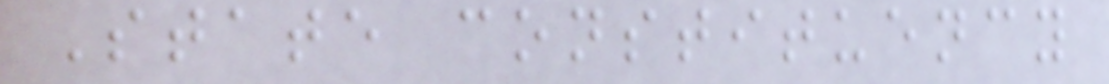State constituency
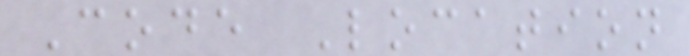Code Location
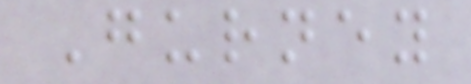Gurney
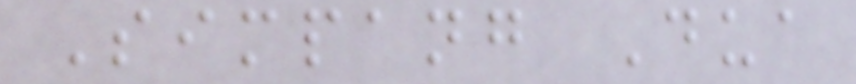Simpang Dua
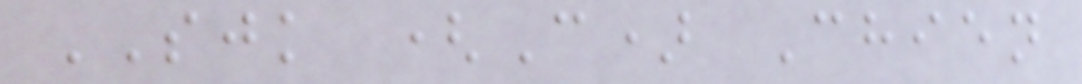SJK (C) Chien
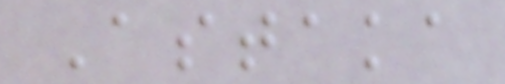Astaka
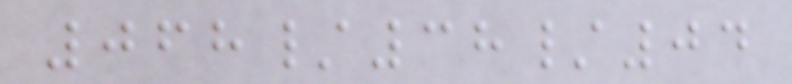068/38/04
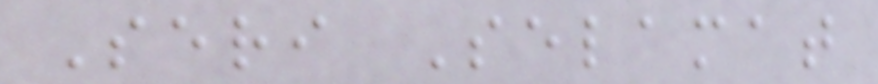Seri Selamat
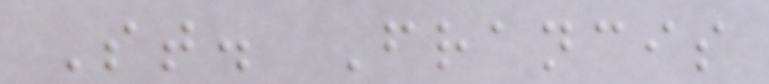St. Francis
